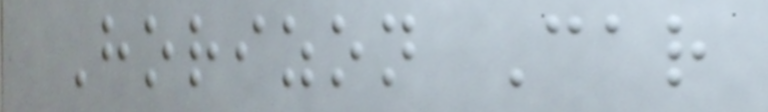Horizon Car
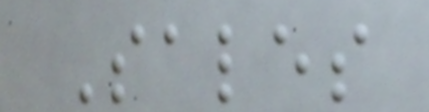Sales
